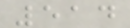514
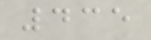435
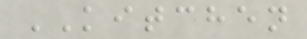KITCHEN
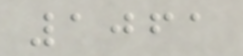1061
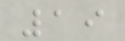19
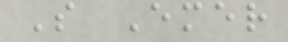S Emer
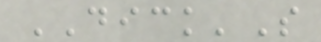DICK'S
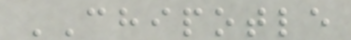CHIPOTLE
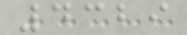4329
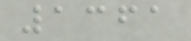1361
